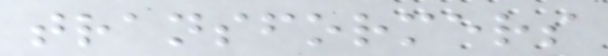transformers
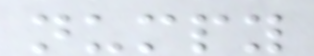numpy
